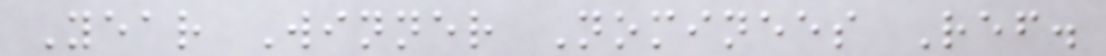Year Winner Nominees Ref.
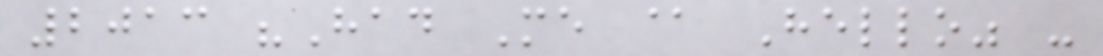2013 "Had Me @ Hello" -
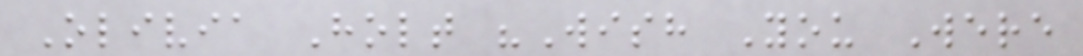Olivia Holt "Wish You Were
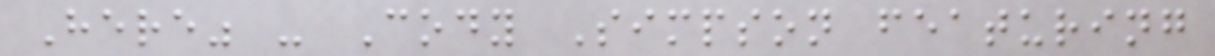Here" - Cody Simpson featuring
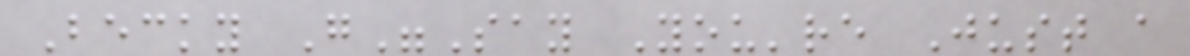Becky G"Say You're Just a
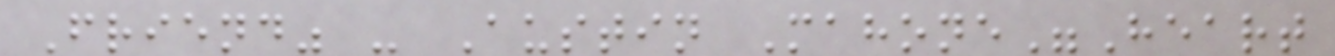Friend" - Austin Mahone"Heart
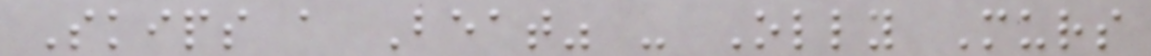Skips a Beat" - Olly Murs
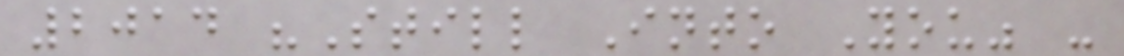2014 "Still Into You" -
